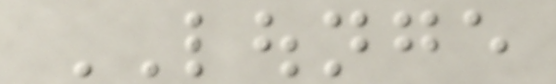LOUNGE
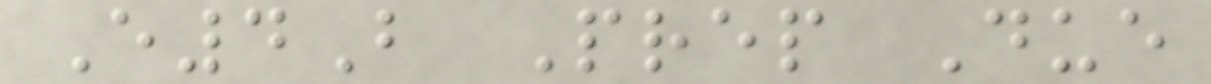E4B Prep Due
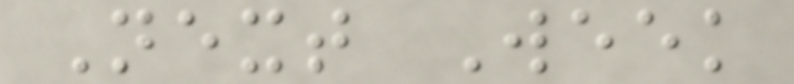Next Week
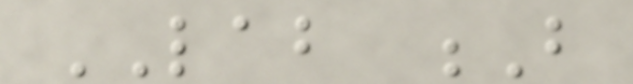LAB B
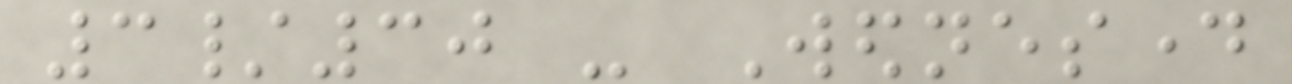3/30 - Wednesday
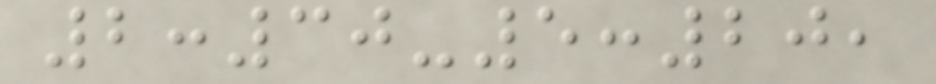2:30-5:20,
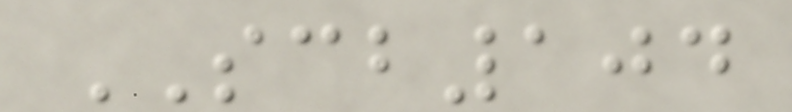SCB104
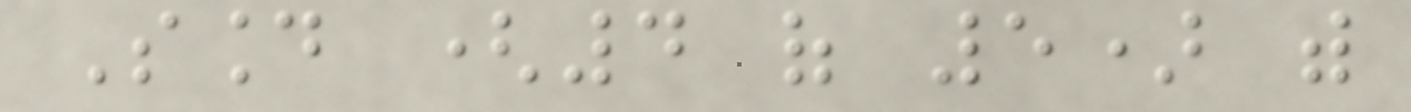Sound (4 of 5) with
